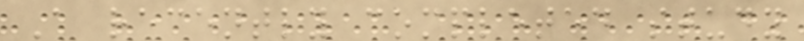A recently completed study
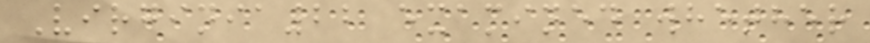Virginia22 examined whether
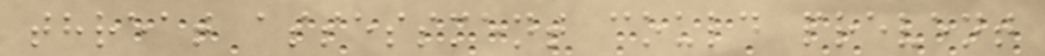threat assessment could prevent
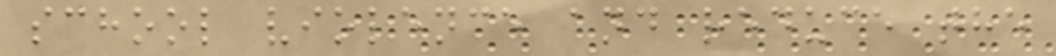school violence and reduce the
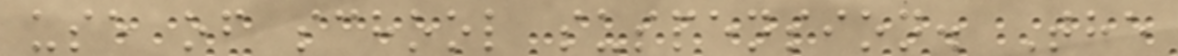use of school suspension. The
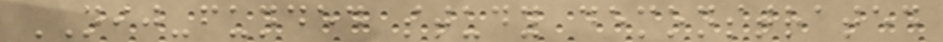NIJ-funded study demonstrated
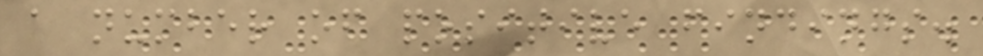a number of positive findings.
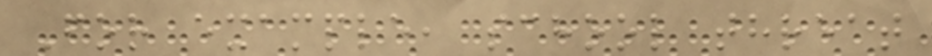For example, school threat
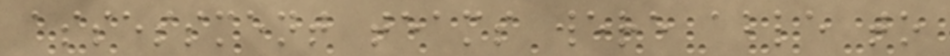assessment teams were able to
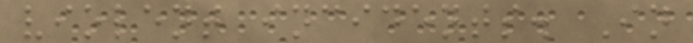violent incidents. In
